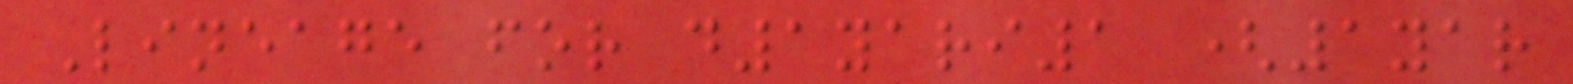Lineage for d1yari1 (1yar
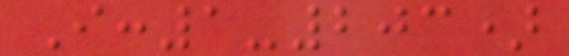I:1-203)
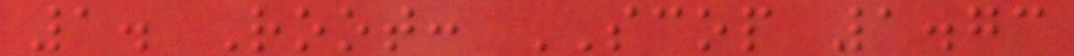1. Root: SCOP 1.73
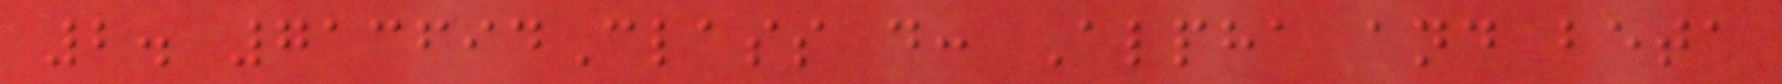2. 713694Class d: Alpha and beta
